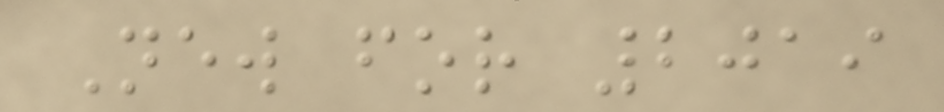New for 2019
